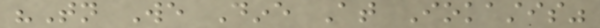"Tonight We Dine At Iokastis"
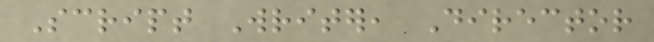Script Writer, Director
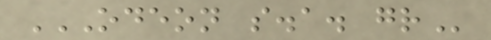ODEON S.A. GR
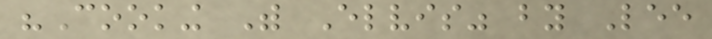"Cooking With Elvis" by Lee
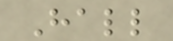Hall
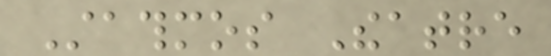Stathmos Theatre
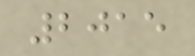2015
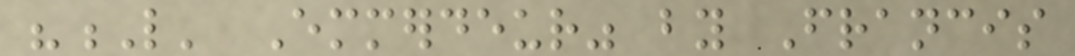"L' Emmerdeur" by Francis
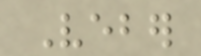Veber
